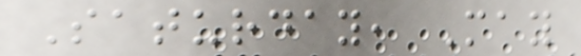Saturday, May
